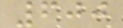600
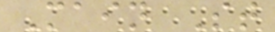Main St
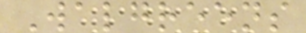Walgreens
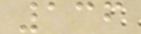136
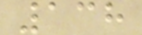138
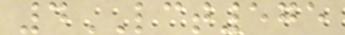4LCT575
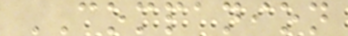COMPANION
